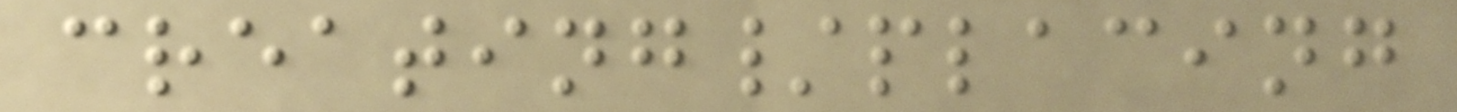creating/placing
